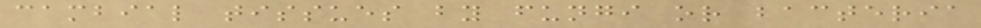cambial tissues by fungi or bacteria
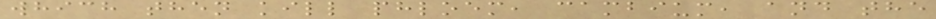which then kill phloem, cambium, and the
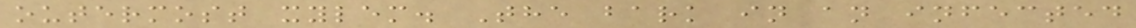outermost xylem. The bark in an infected
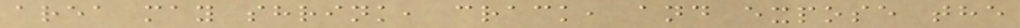area may shrink, crack, and expose the
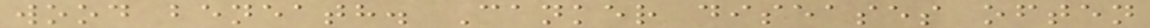wood beneath. Canker diseases often
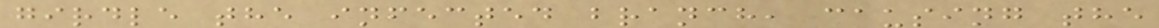girdle the infected branch, causing the
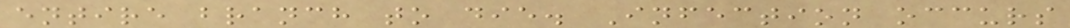entire branch to die. Infection occurs
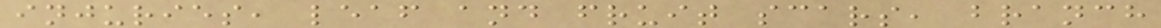injuries, leaf and fruit scars, branch
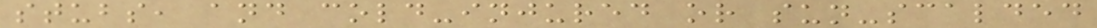stubs, and cold-injured or sun-scalded
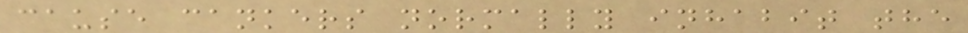cause cankers normally inhabit the
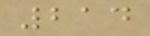214
